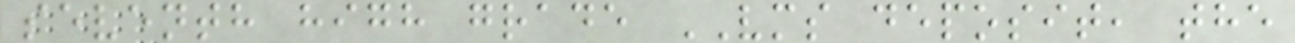seventh high grade VMS deposit, the
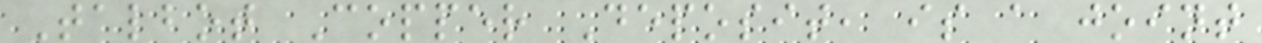Talbot Copper Deposit, is a joint
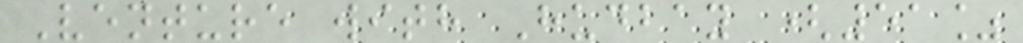Venture with Hudbay (51%
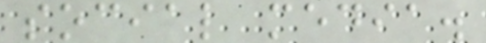social media.
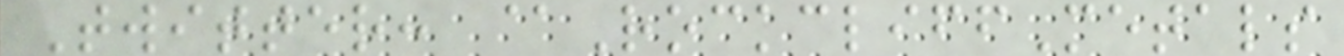Twitter: @RockcliffMetals
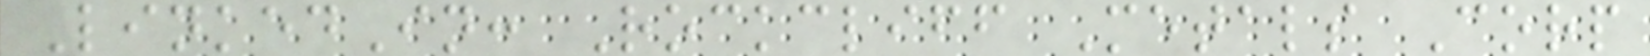LinkedIn: Rockcliff Metals Corp
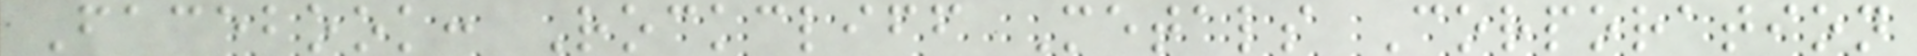Facebook: Rockcliff Metals Corporation
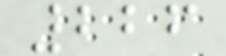226
